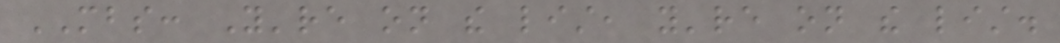MBS: You're on the list, you're on the list.
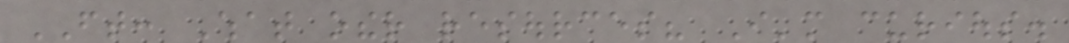FT: What other resources? I'm curious.
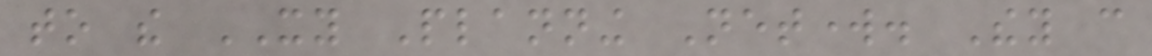to the XY Planning Network. They can
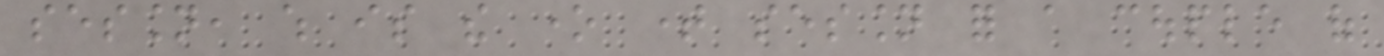session, which is the one time session for a couple of
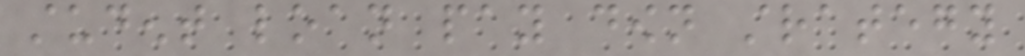student loan pay down strategy
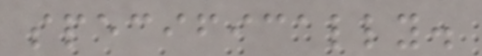specifically.
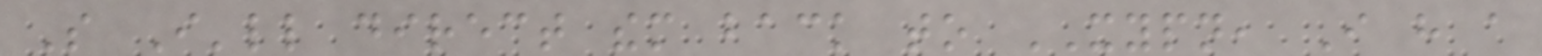So I'll direct them back to XYPN, I have a
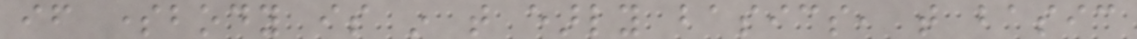if somebody is in that early basics, that basic
